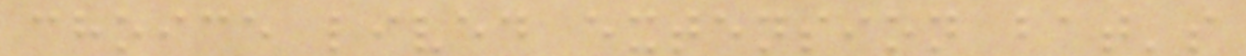choice lived extension bat's
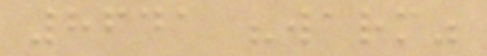8641 "warm"
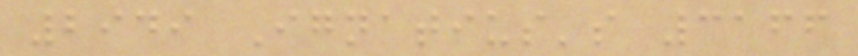2949 Ignatius's 3166
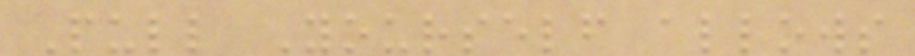Pull Yourself allows
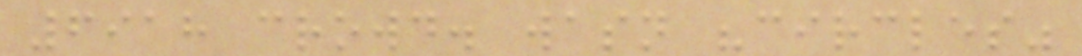6918 crowd. wasn "circles"
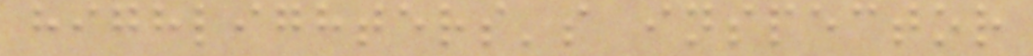highlighters's inspector
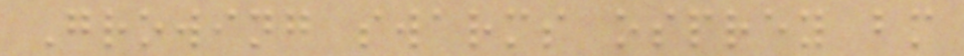Growing swarms osprey bm
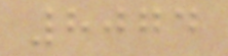8074
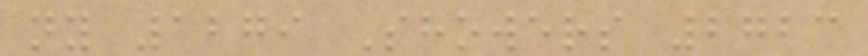ny 1279 Showers 2723
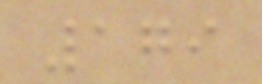179
